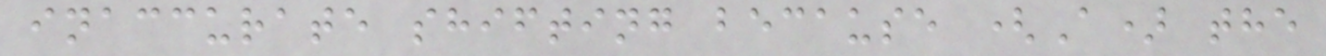inaccurate shifting because (A) the
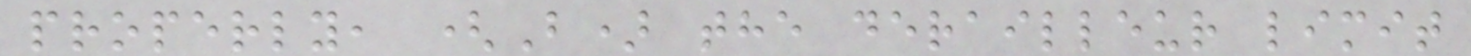properly, (B) the derailleur limit
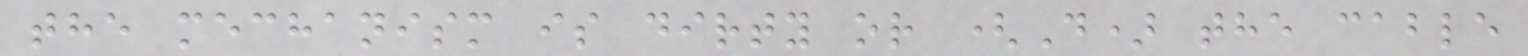the mechanism is dirty or (D) the cable
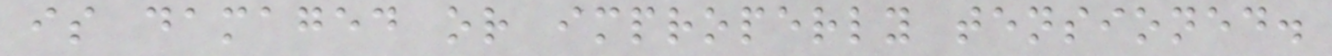is damaged or improperly tensioned.
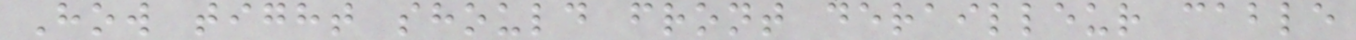How tight should front derailleur cable
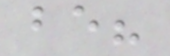be?
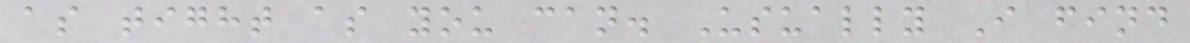as tight as you can. Usually I find
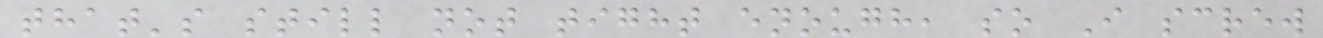that's still not tight enough, so I screw
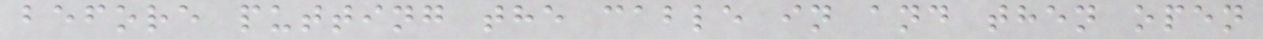before putting the cable in and then open
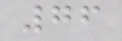76
